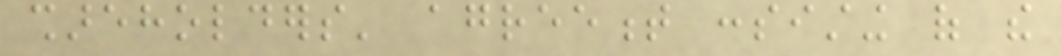shareholders' agreement consisting of the
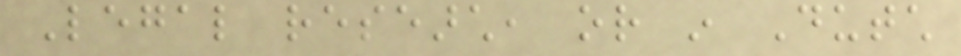Legal research, or in Dutch
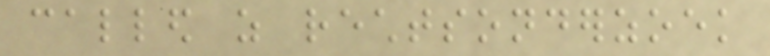called as rechtsonderzoek
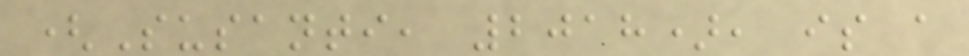(Susanti, 2018), is a
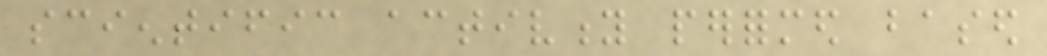scientific activity performed based
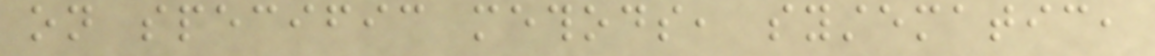on specific methods, systematic,
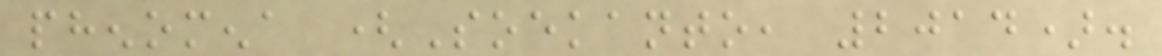phenomena (Soekanto, 2014).
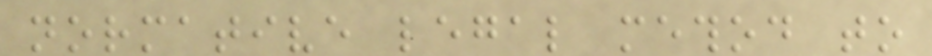normative legal method to
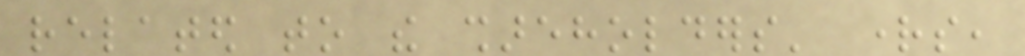related to the shareholders' rights,
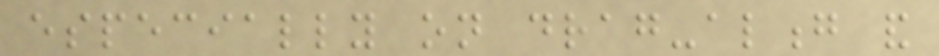especially on drag-along and
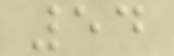54
